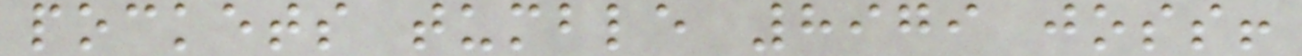pockets tumble 8979 joss!
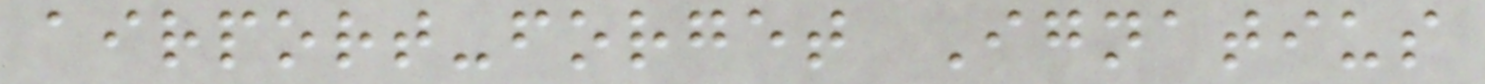airport-forget Ignatius
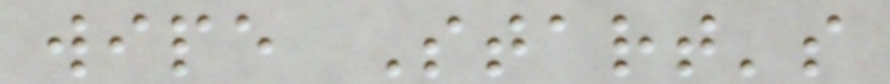wipe Start's
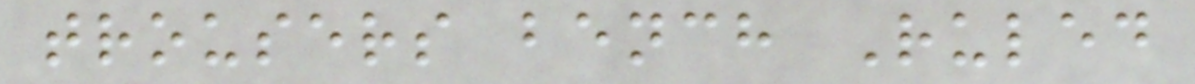trousers bench Ruled
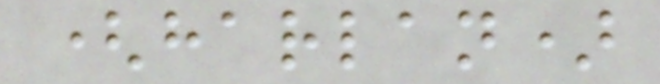(harlan)
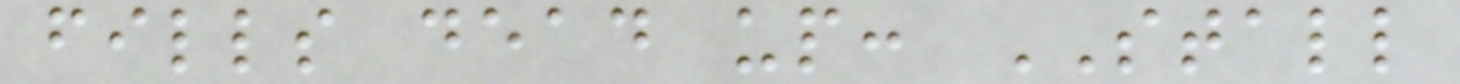fills dead up: STALL
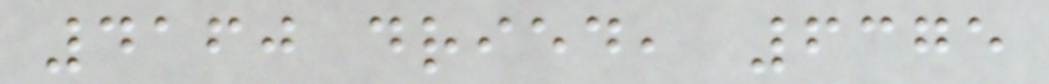4160 dried, 6375
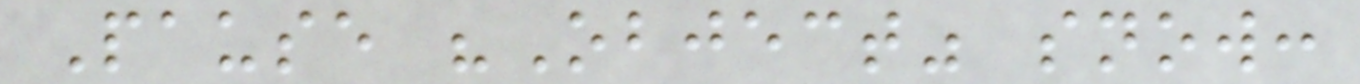Pause "Object" snow:
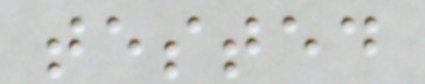tested
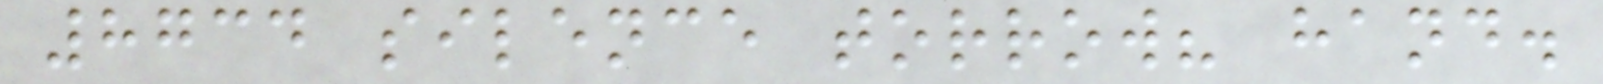8734 silence torrow? hand.
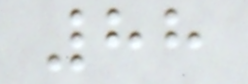88
